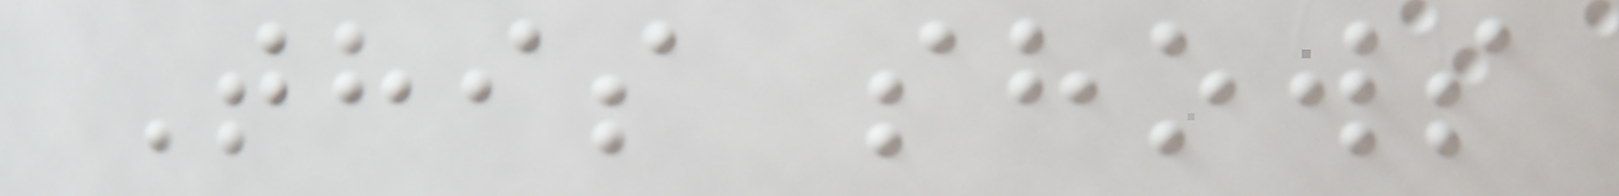This shows
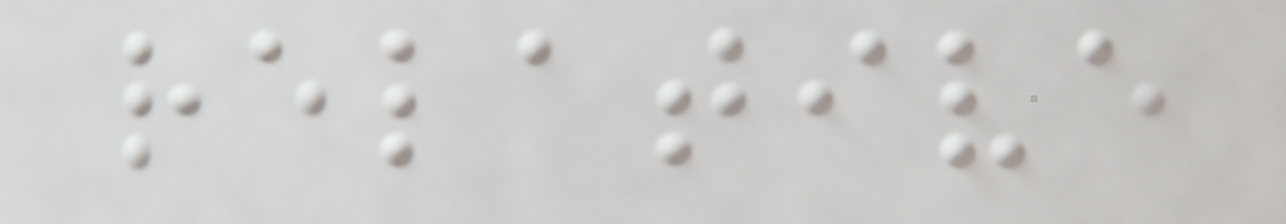relative
